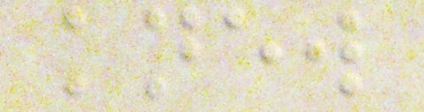knew
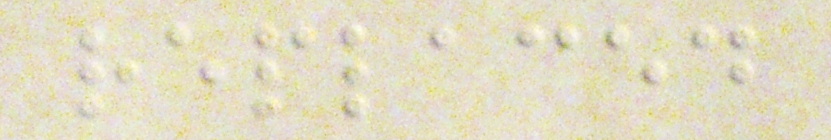replaced
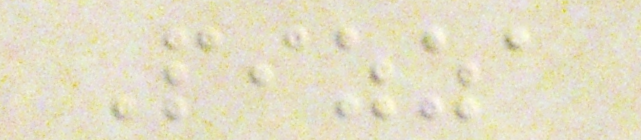Pizza
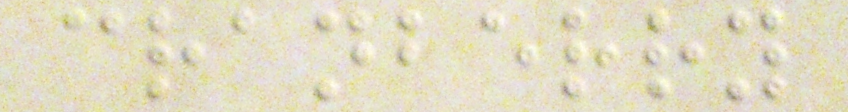cranberry
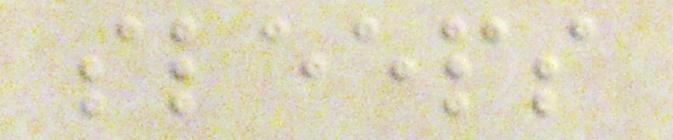sleeps
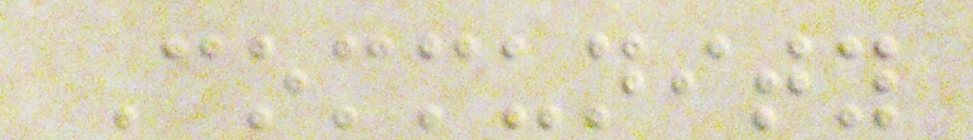Community
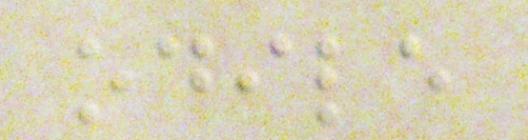odile
